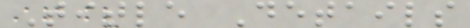Title Details
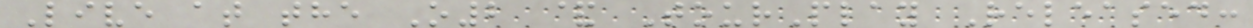Live at the O2 & TourPlay Released:
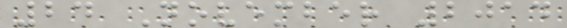24 November 2014
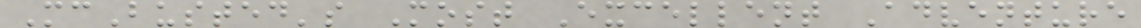McBusted's Most Excellent Adventure
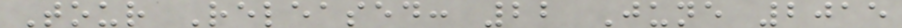Tour Released: 22 June 2015
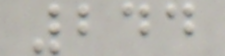244
